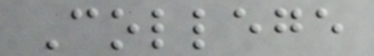College
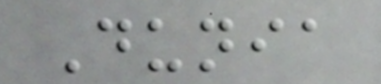Dunia
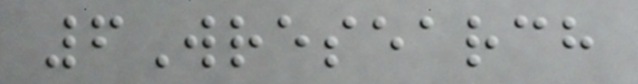6Wresearch
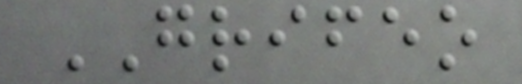GRIFEO
